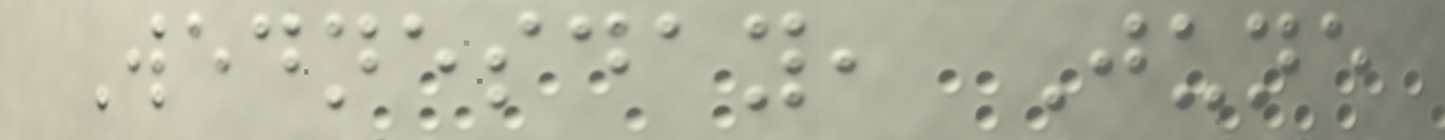Wednesday, June
